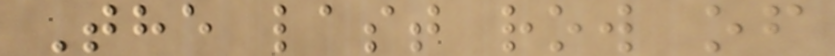The last row of
